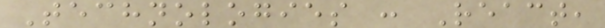Technologies : React,
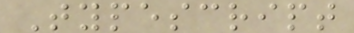Typescript
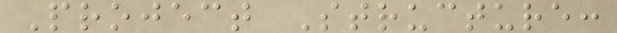Project Structure:
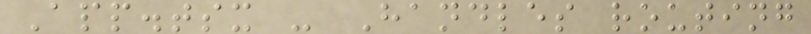App.tsx - Handles routing
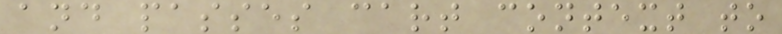and passes cart context to
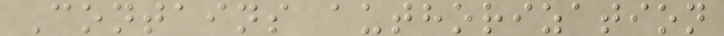Contains authorization
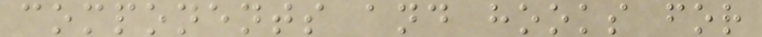components and hooks for
